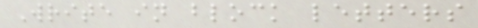Write in block letters
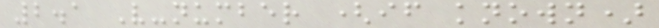2.1 V-number (if known)
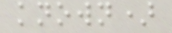known)
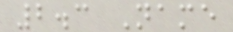2.3 Name
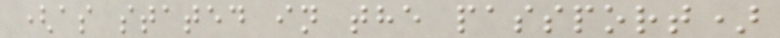(as stated in the passport)
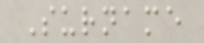Surname
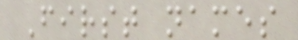First names
